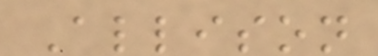Allison
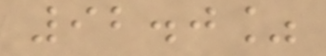92.0%
